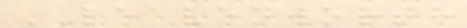LEAVENWORTH
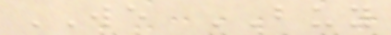WE BUY
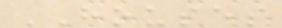HOUSES
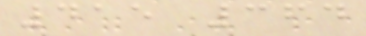415 364
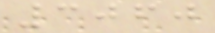3060
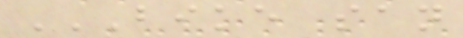BIKE SAN
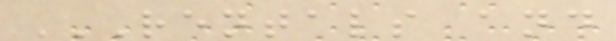RENTALS AND
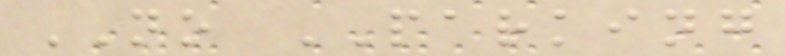NO PARKING
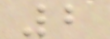2
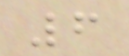6
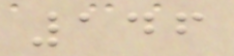146
